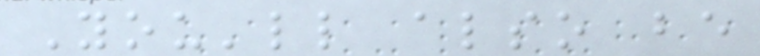You'll also be
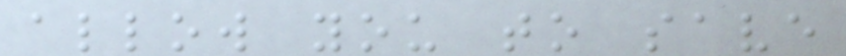allow you to save
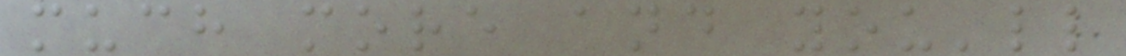much more and you'll
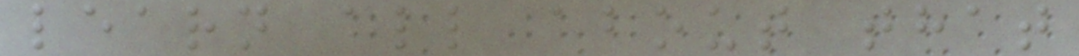learn all about that
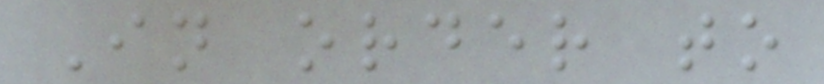In order to
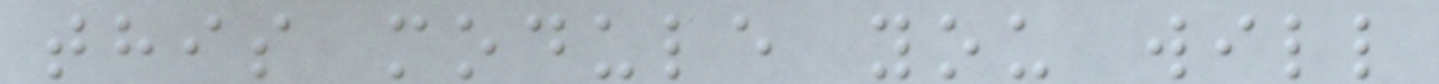this module you will
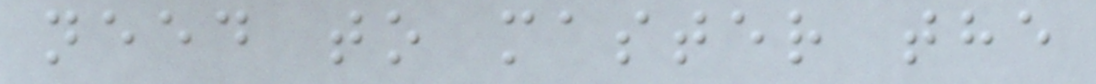need to master the
